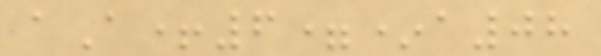aA+6=*a08
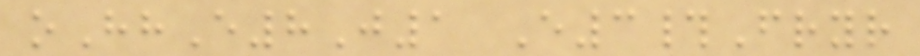oHhE8J1 E3#Fryr
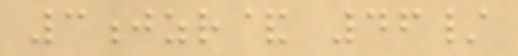3jzr& 46/
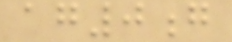ag0g
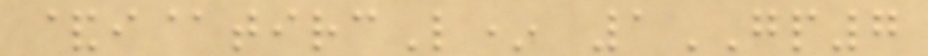&i@tircL* 1GP7
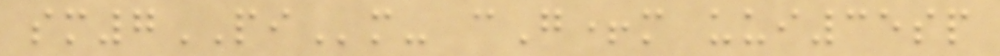sm7PIm- cG+m uui35sp
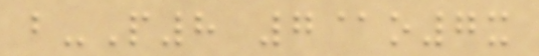b-P8 7@o7x
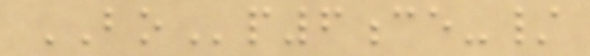BOp6ce-/
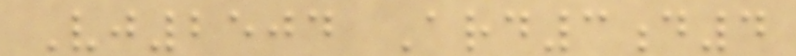Vj2504 Ard3d4
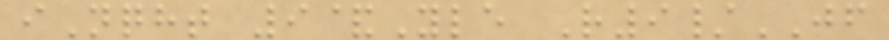iNqht 9&Yle R9/JF
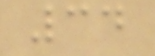34
